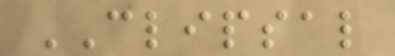CLIPSAL
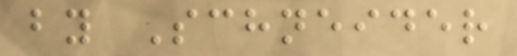by Schneider
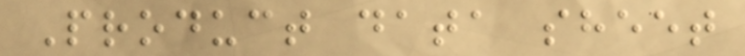Product data sheet
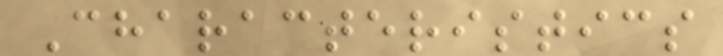Characteristics
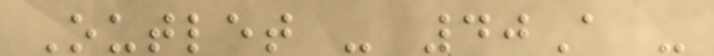Outlet - 40A -
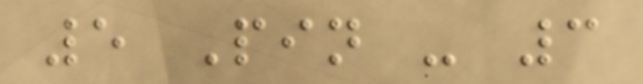5 Pin - 3
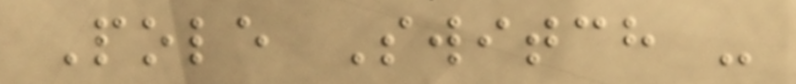Pole Switch -
